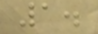1.
